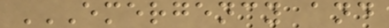EMERGENCY AND
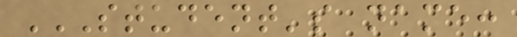STUDENT'S NAME:
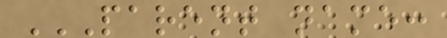PARENT NAME:
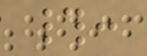#:
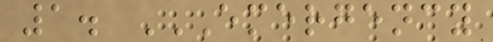1. EMERGENCY
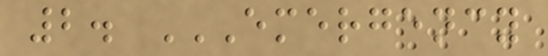2. EMERGENCY
